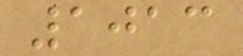1013
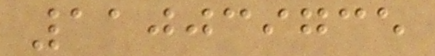110039735
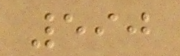590
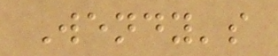Wendy's
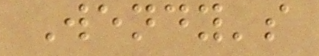Wendy's
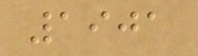1901
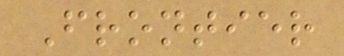Frontier
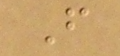F
